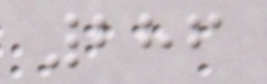286
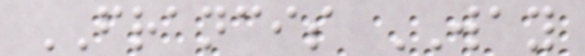FRANCIS WAY
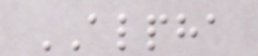ALPHA
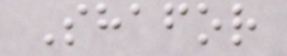Shafor
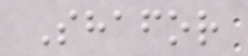Shafor
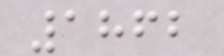1862
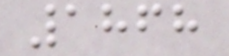1868
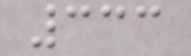333
